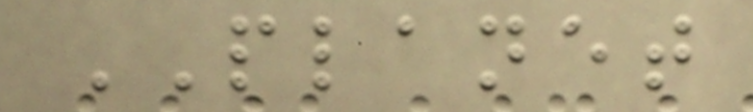PLANET
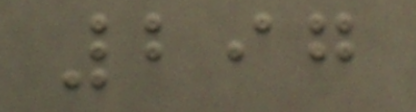297
